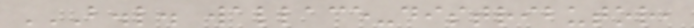B.L. WALLACE-DISTRIBUTOR,
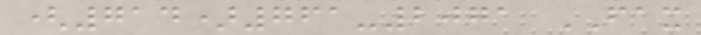(714)761-2071 FAX
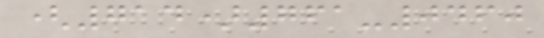(714)761-0460
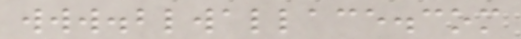www.blwallace.com
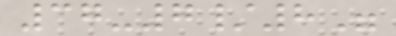37-7/8"
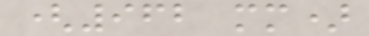(962 mm)
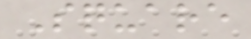Square
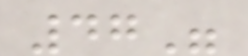47"
